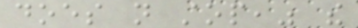does not stop," the
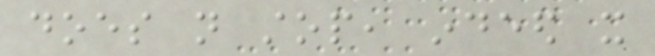does not stop, indeed it
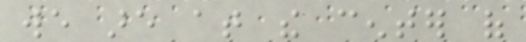we are at the center of
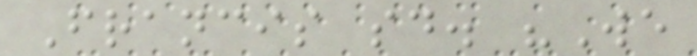Francis said. "We
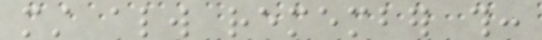must always remember this:
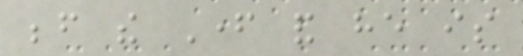before the Father and he is
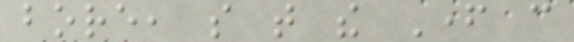bore, so that the Father can
